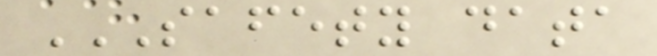SAFETY DATA
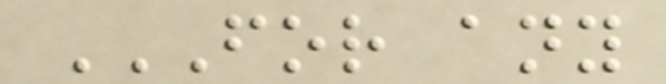FOR ANY
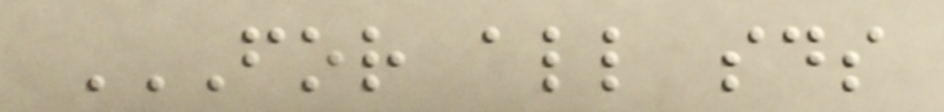FOR ALL SDS
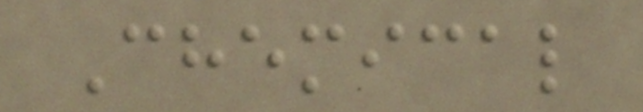Chemical
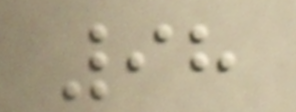98
